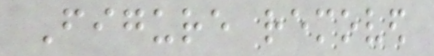Figure removed
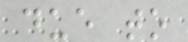due to
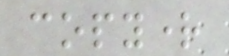copyright
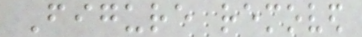Figure removed
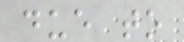due to
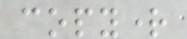copyright
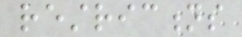restrictions
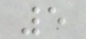5
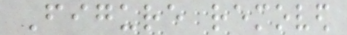Figure removed
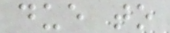due to
